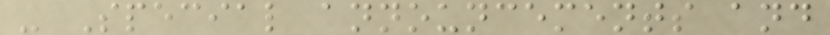- Special announcements and
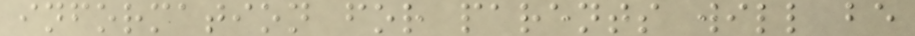information for parents will be
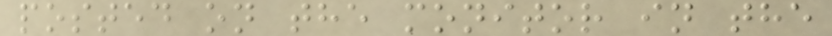posted on the monitor in the
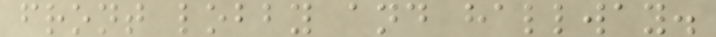front lobby and hallway.
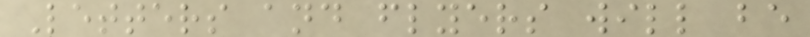Letters and flyers will be
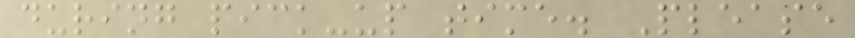during pick-up time. Please
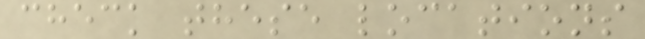check these locations
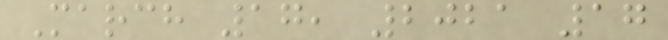March 17, 2021 17
